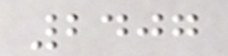2407
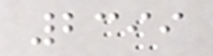2399
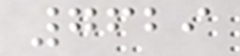7629
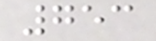753
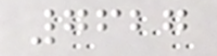7627
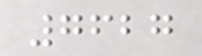7627
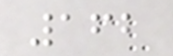162
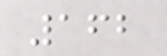162
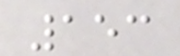153
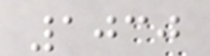1030
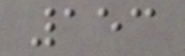153
